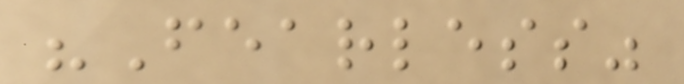"Fearless"
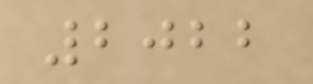2022
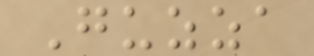Guzza
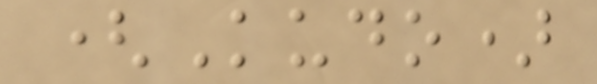(Kudo)
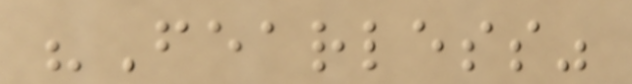"Fearless"
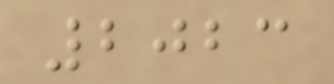2023
